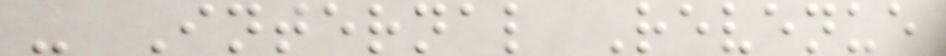- Internal Revenue
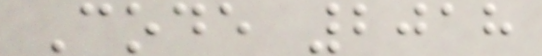Code 2018
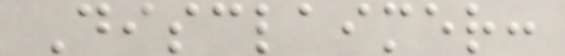Disclaimer:
